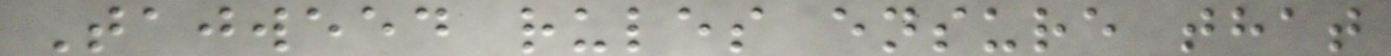Tajweed rules ensure that
